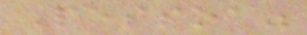Pessoa"
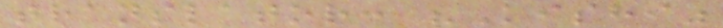translator: "Kishi"
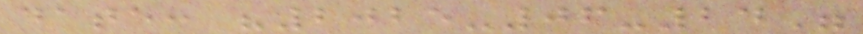date: "2025-06-24"
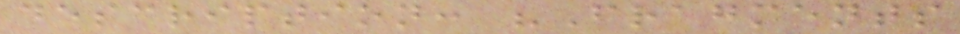description: "Fragments
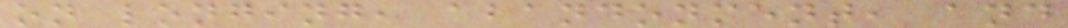on longing, abandonment, and
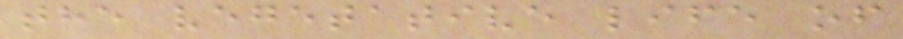the vegetative life of
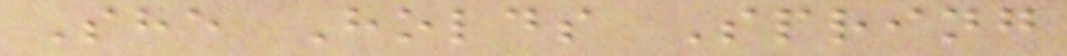She Holds Spring
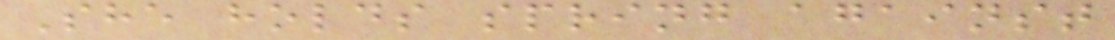She holds spring against
